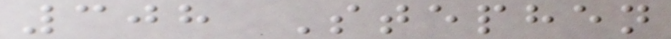308 Stephen
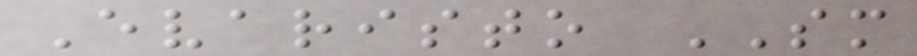Evaristo SM
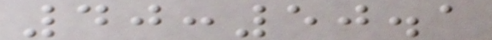40:50.1
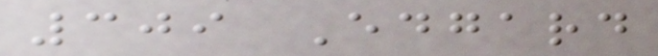309 Edgard
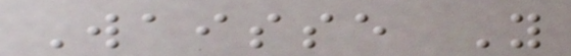Waisse Y
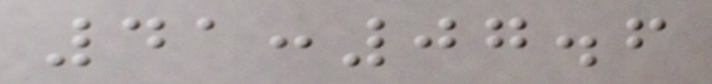41:07.6
